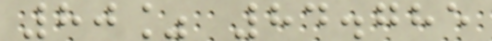80% 84.785
